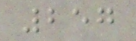257
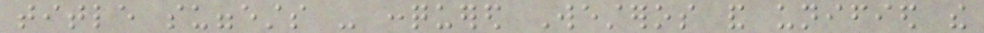title suggests - conquered Westeros and unified the
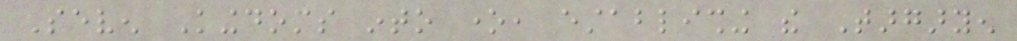Seven Kingdoms into one, establishing the Targaryen
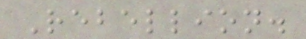Rebellion.
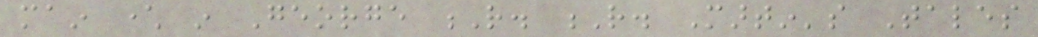main character in George R. R. Martin's Tales
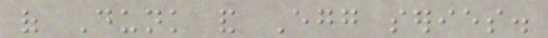of Dunk and Egg series.
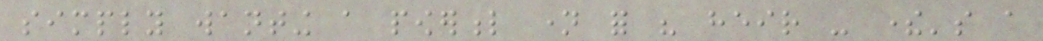simply wanting a powerful name for his heir - there's a
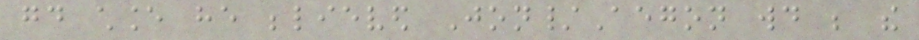good chance he believed Jon/Aegon would be the
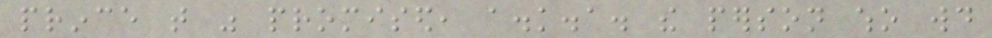prince that was promised, a.k.a. the person who would
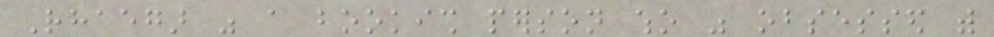Rhaegar was a bookish person who was obsessed with
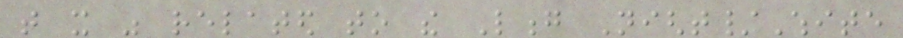that it was related to the Long Night/White
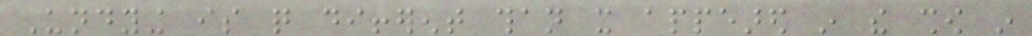Undying is quite different than it appeared in the show in
